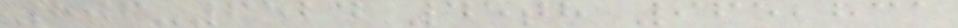806-6524 45th 965,831
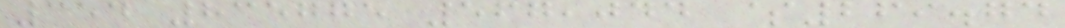354 835775 567,044 $269.74
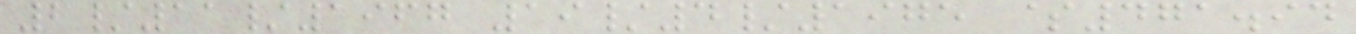2/11/1967 19/4/1975 $471.94
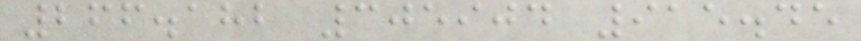266.182 305904 915.45
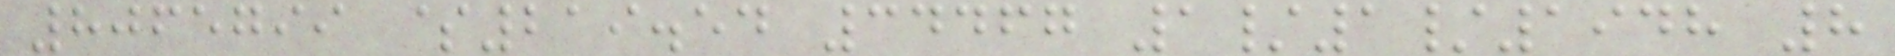8065799 $219.54 34467 1/1/1948 8
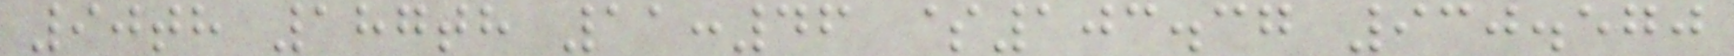90th 187th 11:46 $103.37 930.570
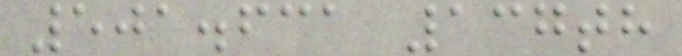501.631 137th
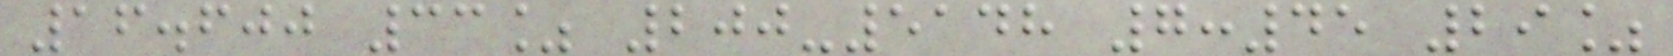16.600 33% 200-5148 7:45 29%
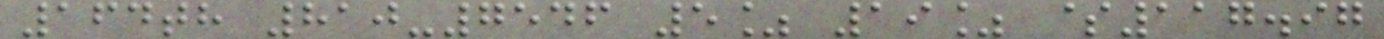164th 810-7546 5% 19% $117.97
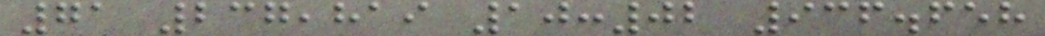71 237,819 10:02 936.658
